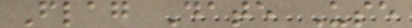Flag Date Use
